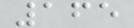165
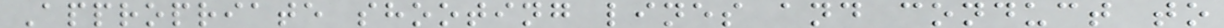Appropriate shooting lines and conduct to
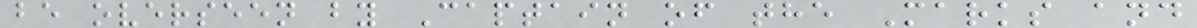be overseen by Captain of the Marks and
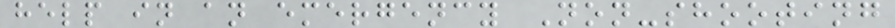help in an emergency Non-shooting
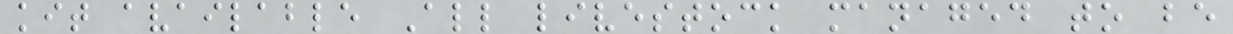kit available All livestock managed to be
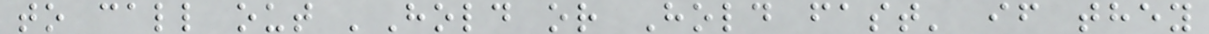to call out 'Hold or Hold fast' if they
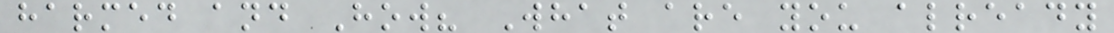harmed and How? What are you already
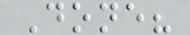Done?
